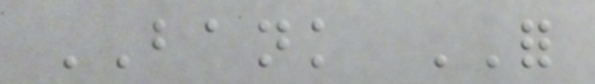BANK FOR
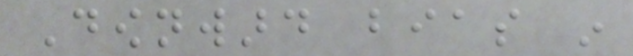Downward bias in
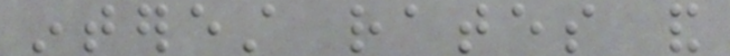interest rates and
